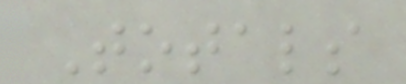Totals
